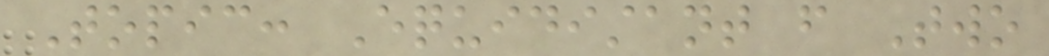Topic: Equidistant from Two
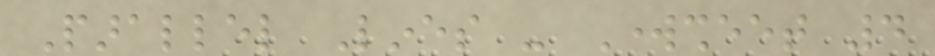Parallel Lines - Worksheet 4
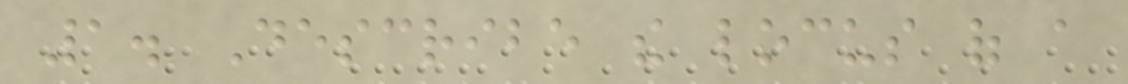1. Describe the locus of a
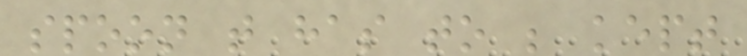spoon that has to be kept
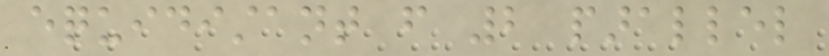equidistant from 2 parallel
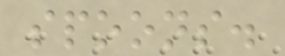spoons.
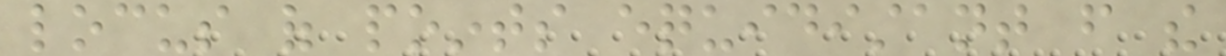locus of points equidistant from the
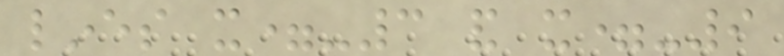lines x=-3 and x=-9
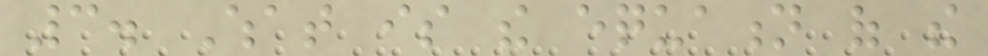3. What is the equation of the
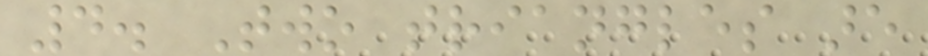4. Two triangles are
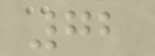72
